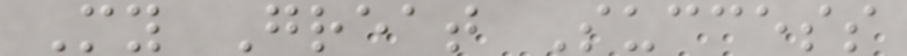My Great Success
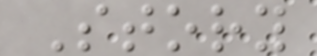Story
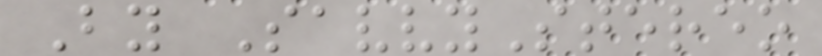By SavvyStereo
